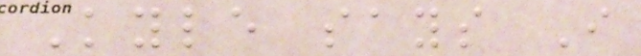Kyle says I
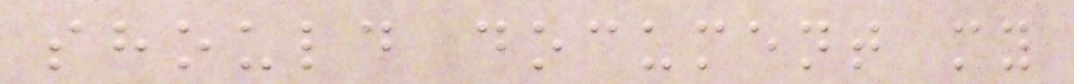should document my
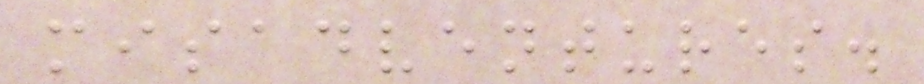misadventures.
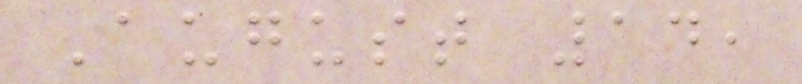August 14,
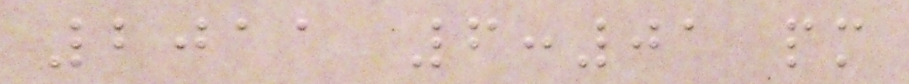2011 6:01 pm
